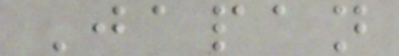Japan
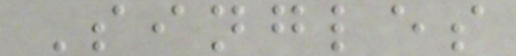Singles
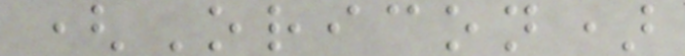(Oricon)
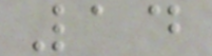14
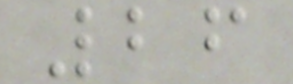26
